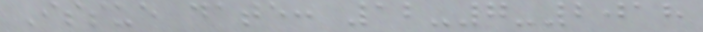Issue date: 12-7-2018
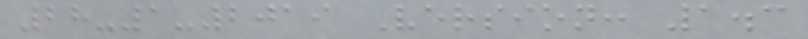28-1-2019 Version: 1.3
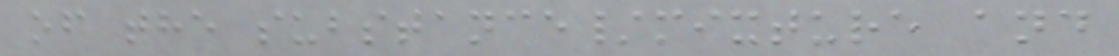of the substance/mixture and
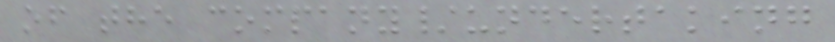of the company/undertaking
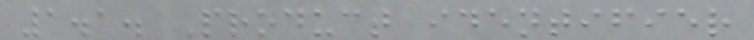1.1. Product identifier
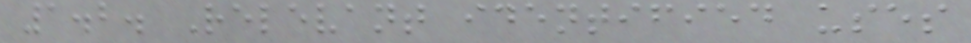1.2. Relevant identified uses
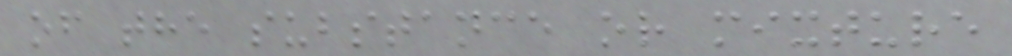of the substance or mixture
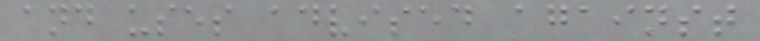and uses advised against
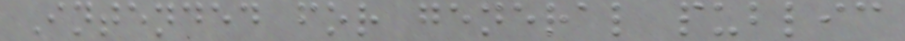Intended for general public
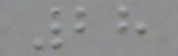28
